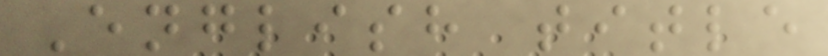English title
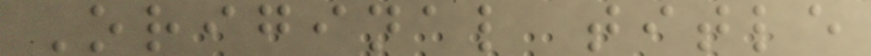Original title
